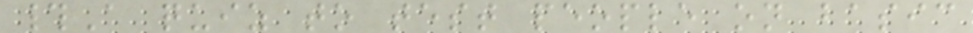#A quiz to test people on basic
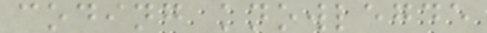coding knowlegde
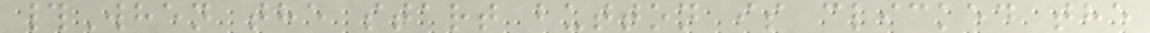#When the start button is clicked the
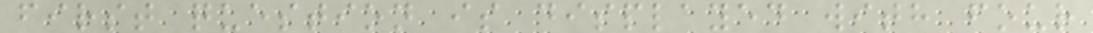first question is displayed with four
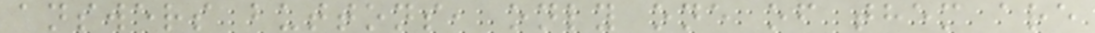answers buttons, only one of them are
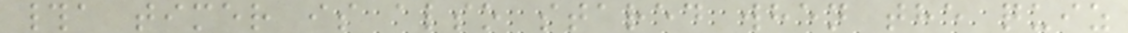#a timer is also stared when the quiz
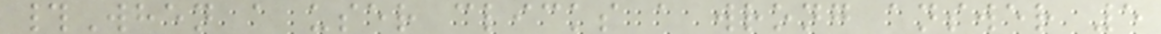#When a user clicks a wrong answer 5
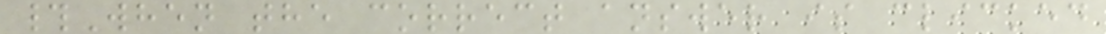#When the correct answer is clicked
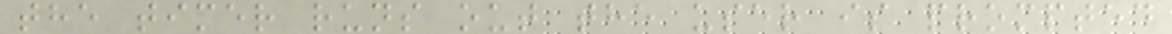the timer runs out the user is prompted
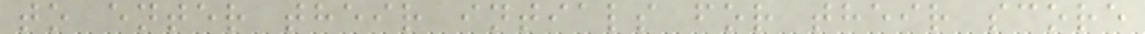to enter their intials for their score
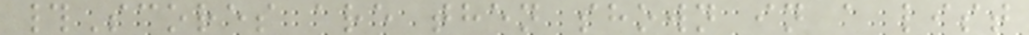#Scores are then shown in a list
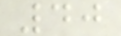40
